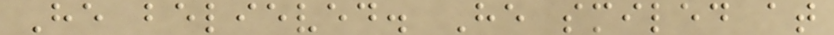He believed. He smiled at
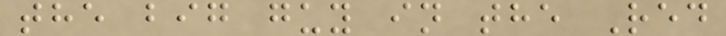the big guy in the Red
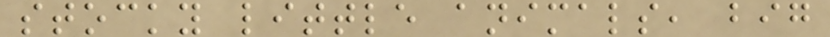stocky little animals, big
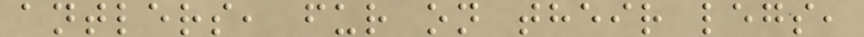antlers, fur on their legs,
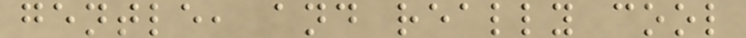gentle, and really cool
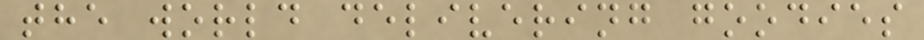the world delivering goodies
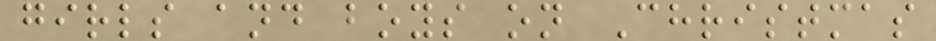girls and boys on Christmas
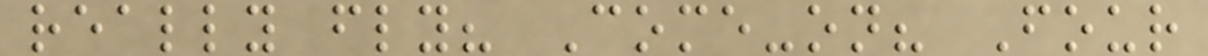really fly? Come-on? Four
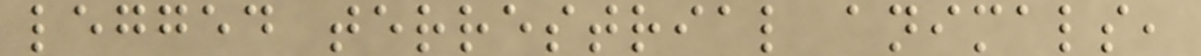legged terrestrial animals,
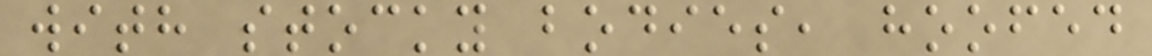with stocky bodies, hoofed
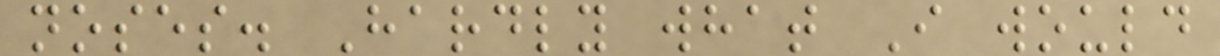noses. Hardly what I would
